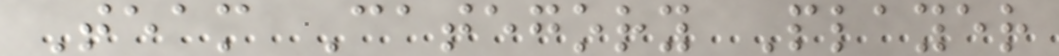Team Category Player
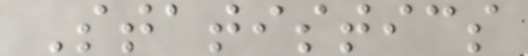Statistics
